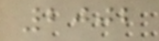2002
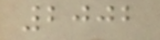2002
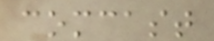comcast
